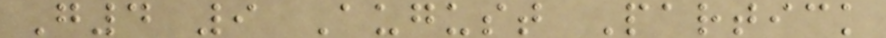G4 9 August Partick
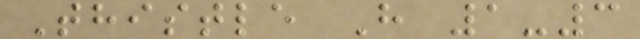Thistle H 1-3
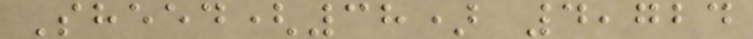Sheed(38) 4,724
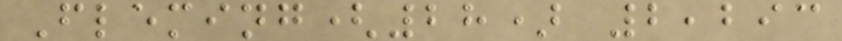Fleming(28) 2,293
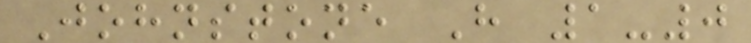Johnstone H 1-0
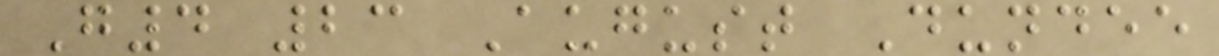G4 23 August Dundee
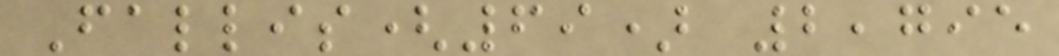Fallis(69) 2,795
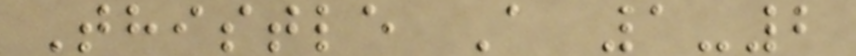Thistle A 1-2
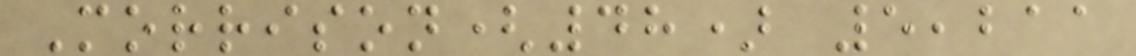Morrison(48) 5,211
